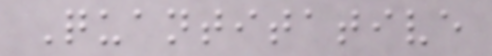Quantitative
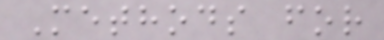Methods for
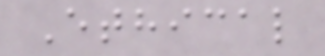Ethical
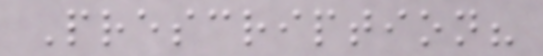Prescription?
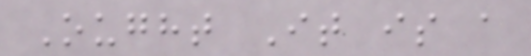Ought It is a
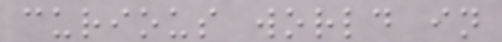curious world in
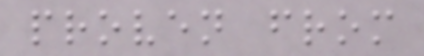proven from
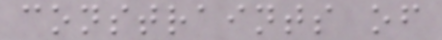constraints of
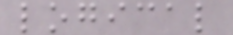logical
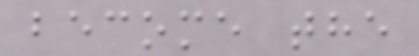become the
